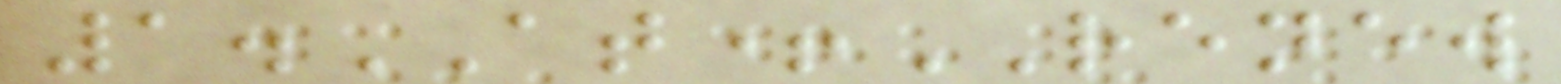1.AT+RENEW
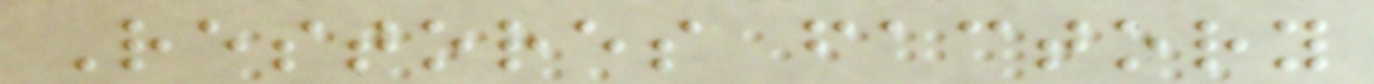Restores factory
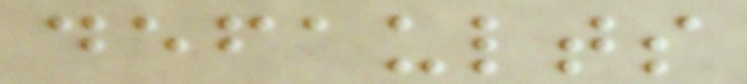defaults
